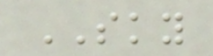SKY
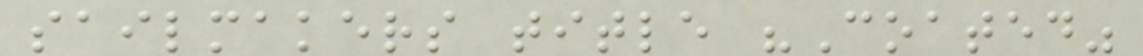sailmakers title "Coated"
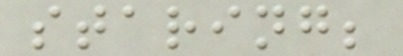staring;
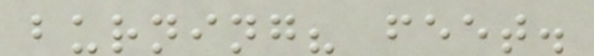burning? feet.
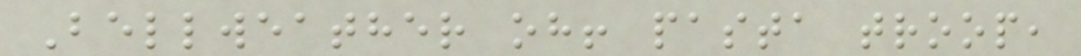Bellweather oh! pasta troop,
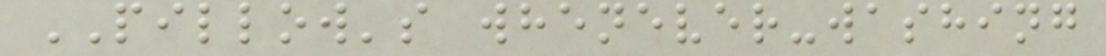PILLOW's whenever-washing
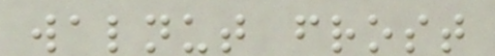walnut frost
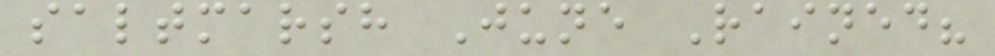saltmarsh June Rained?
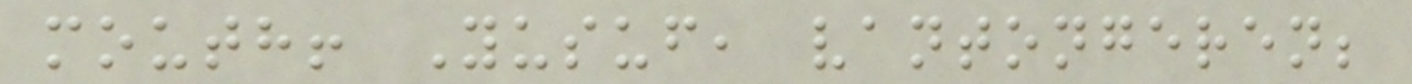mouth! Yusuf, vantongeren;
